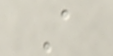A
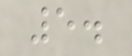5.
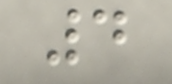4
